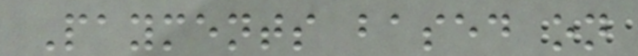Payments based on
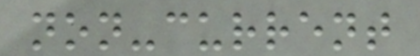non-current
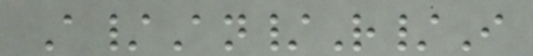A/An/R/I
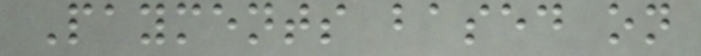Payments based on
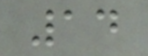14
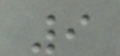9
